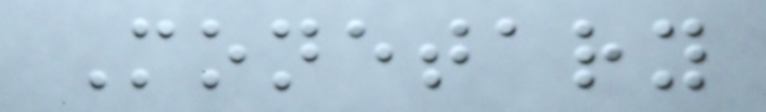Monetary
